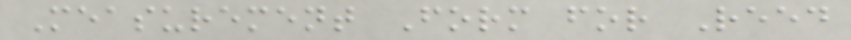Measurement Form for Reed
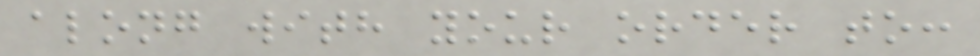along with your order to:
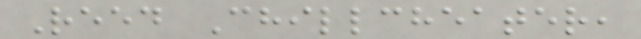Reed Chillcheater,
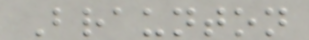Braunton
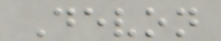Devon
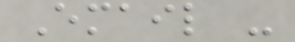Email -
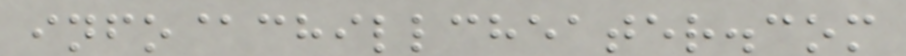info@chillcheater.com
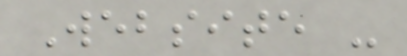Website -
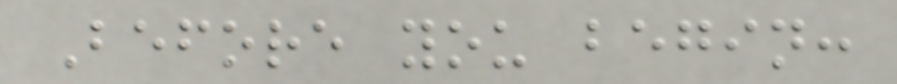Before you begin:
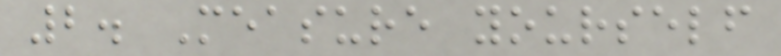2. Measure yourself
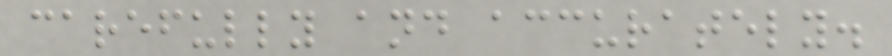carefully and accurately.
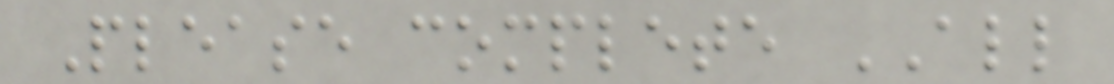Please complete ALL
